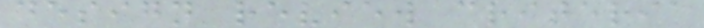design review criteria
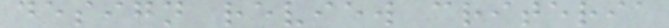design review criteria
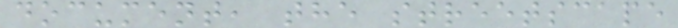document, the streetscape
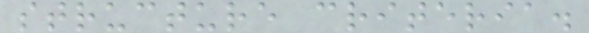structure criteria.
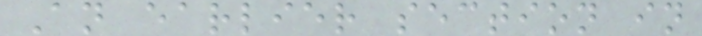An earlier section in
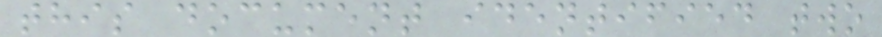this document identified two
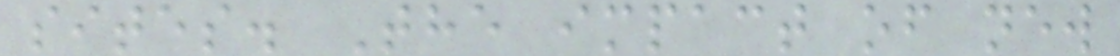sites. The impact of new
